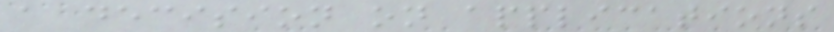a decision on applications
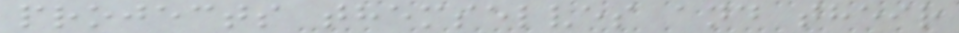projects themselves and their
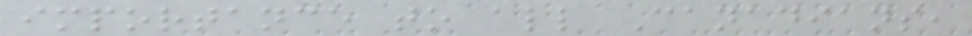importance to all Canadians,
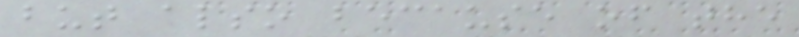but also because of the
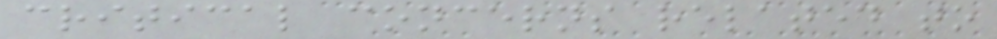critical concerns related to
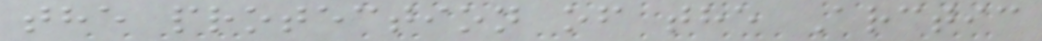the protection of the Arctic
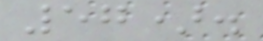57).
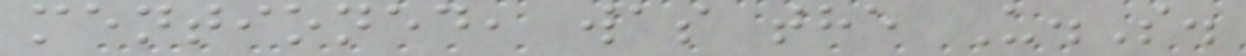mentioned, was the U.S.
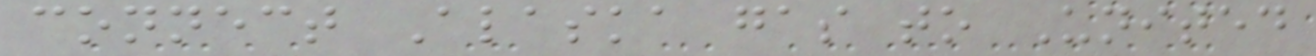connect Alaska gas to United
